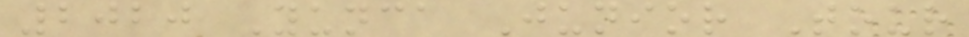2020 Yunca Junior Tour
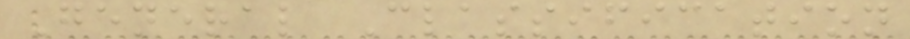General Classification
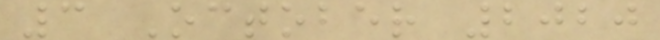3 October 2020
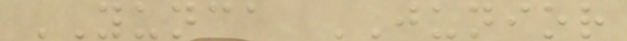YUNCA JUNIOR
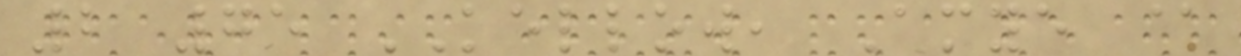2 75 KELLOW, Amye @
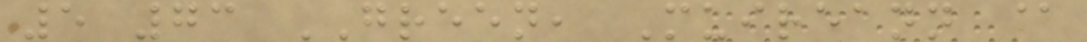5 73 GREEN, Muireann @
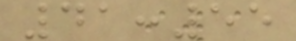41:55
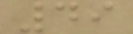49
